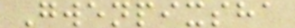Gwenpixsha
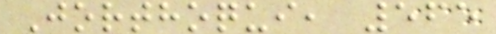Jorthoqui, 565
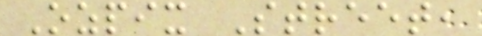Ozpix Street,
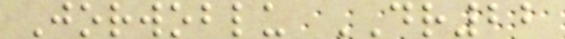Jorwoblu DR22
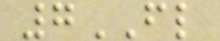7FL
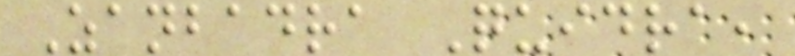Zanbadra Quidra,
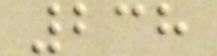238
